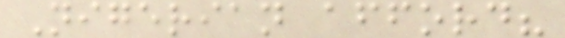Nigerian afford?
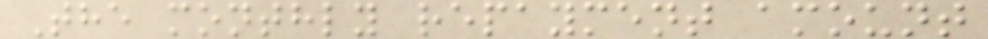The monthly repayment amount
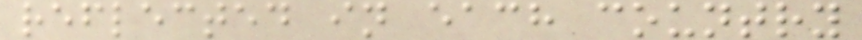reflected in each country
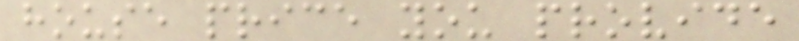house price you provide
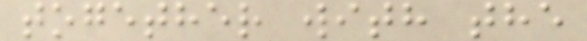together with the
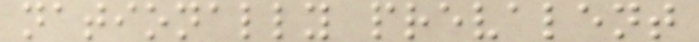nationally prevalent
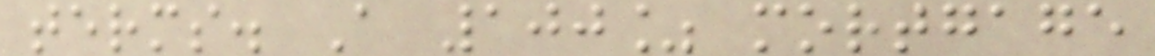terms. A 100% mortgage
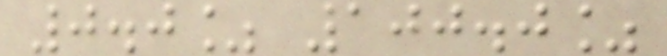0.0% 100.0%
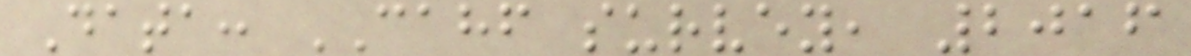Data: CAHF survey, 2016
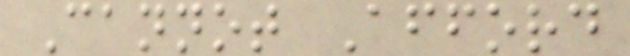Cannot Afford
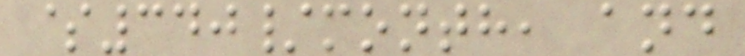$340/month, and
